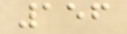156
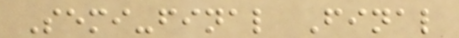Semi-final Final
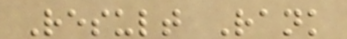Result Rank
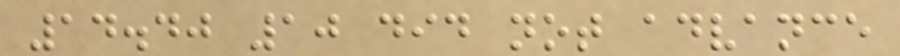14.40 10 did not advance
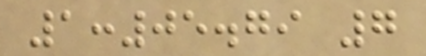1:05.79 7
